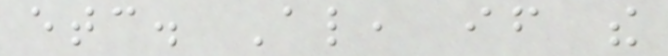etc. Also, if the
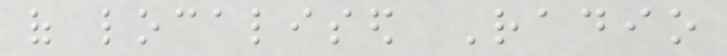of localised Radio
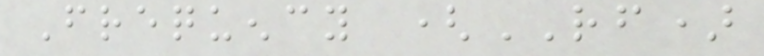Frequency (RF)
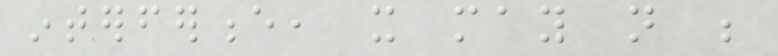interference, it may not be
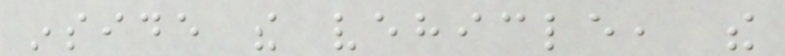inside the vehicle, the
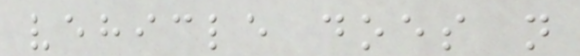vehicle does not
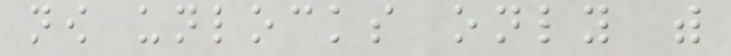now unlocks only with
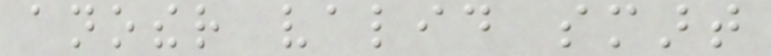another valid smart
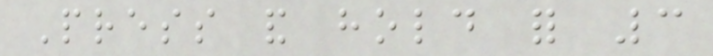Press and hold for 3
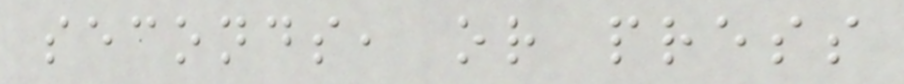seconds, or press
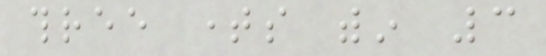three times within 3
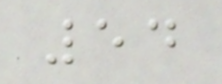54
